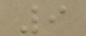9
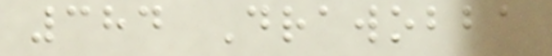384 Drawobba
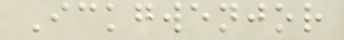Ickgwenjor
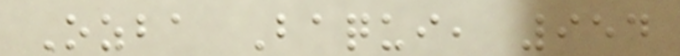Ozba Baqui, 954
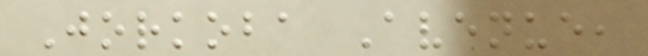Jorkoba Avenue,
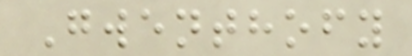Gwenthofy
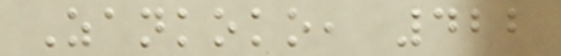Zankoko, 422
